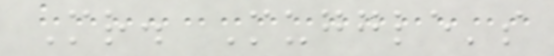Mr. Muggle's
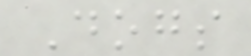Dogs
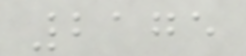2175
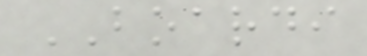BOARDI
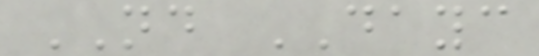ND DAYC
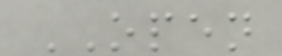OPEN
